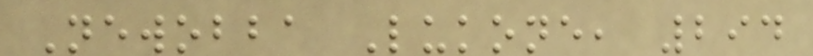Newobba Lukone, 294
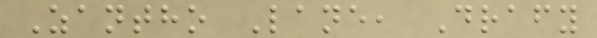Zantho Lane, Drafy
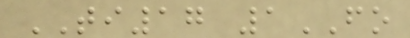TI17 1FO
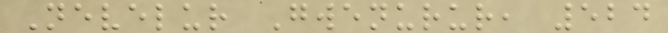Nevelur Gwenurur, 524
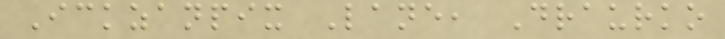Ickzanpix Lane, Draurko
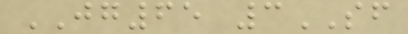JG65 3SF
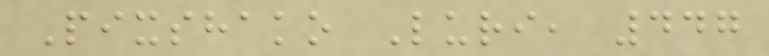Pixshako Luri, 447
